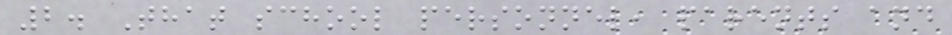2. That school personnel, parents and
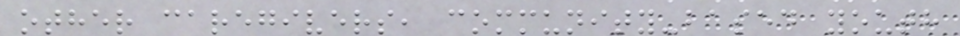other caregivers, community-based youth
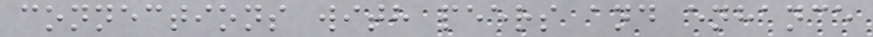connections with peers and enhance
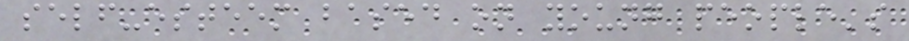self-esteem based on young people's
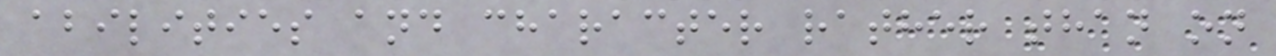abilities and character rather than on
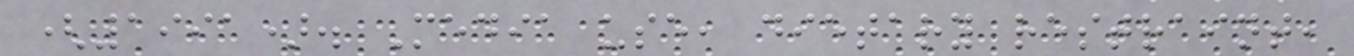(1991). Media use, dietary restraint,
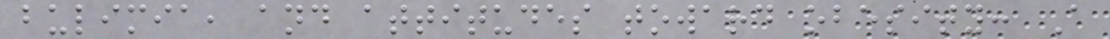bulimia, and attitudes toward obesity: A
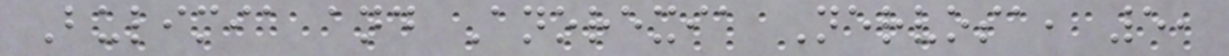Bulimia and Anorexia Nervosa, 5,
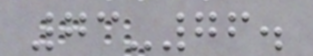73-76.
